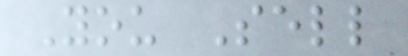You Sell
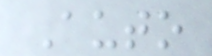Auto
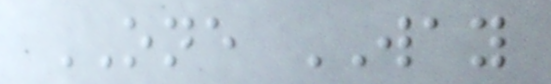ONE WAY
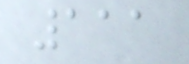111
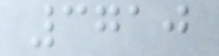3710
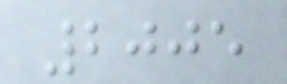2005
